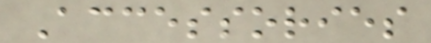Accessories
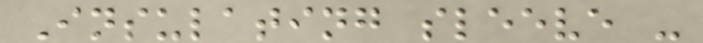Insulating sleeve -
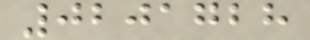0201728
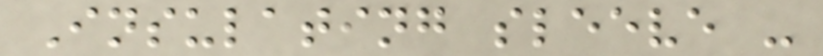Insulating sleeve -
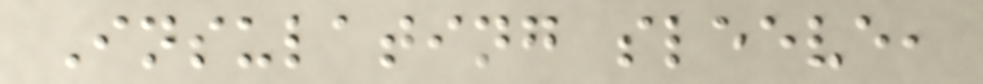Insulating sleeve,
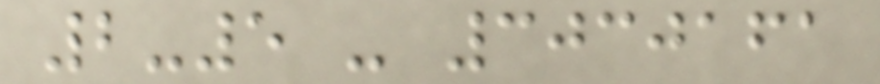2-5 - 3030161
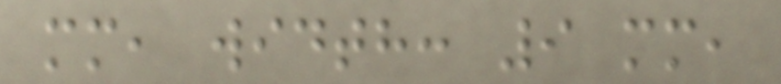mm, width: 9 mm,
